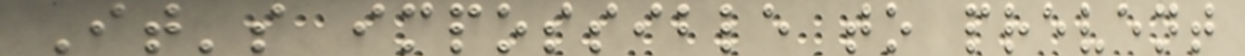It's impossible to prevent
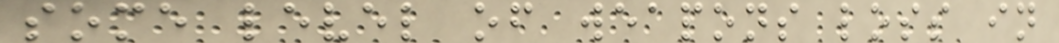some level of weapons loss in
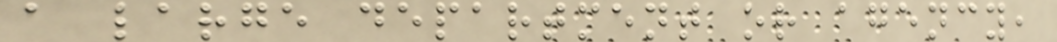a large department or agency,
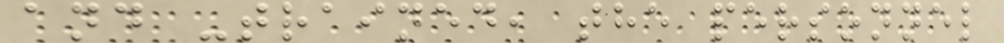and -trained, the personnel
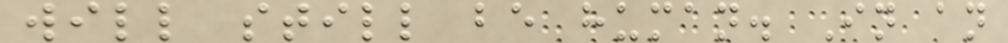will still be human. In an
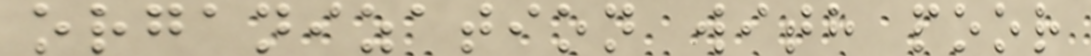organization with poor
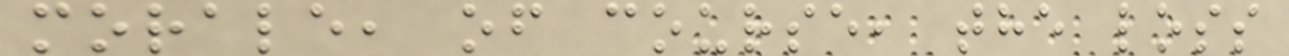morale, of course, the loss
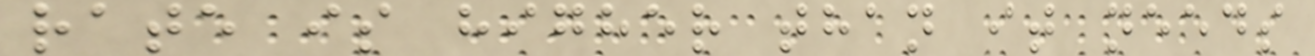rate is higher than it needs
